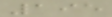195
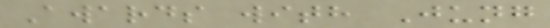Awards with Jung
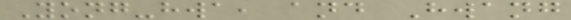Yong-hwa, and Hwang
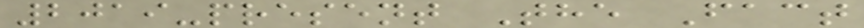2019-present The Fact
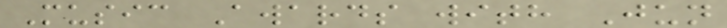Music Awards with Jun
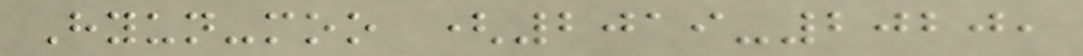Hyun-moo (2019-2020,
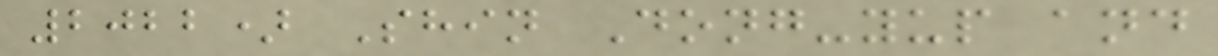2022) Shin Dong-yup and
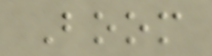Boom
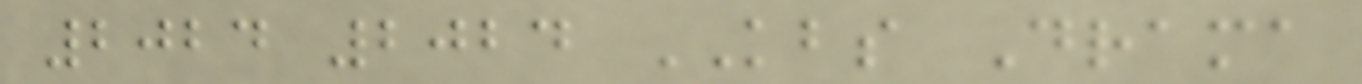2024 2024 KBS Drama
